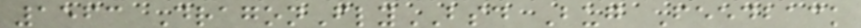1563 DragonFlyBSD Bug Feedback
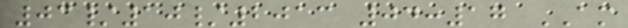03/10/2013 04:17 AM
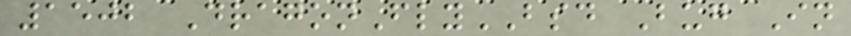1502 DragonFlyBSD Bug In
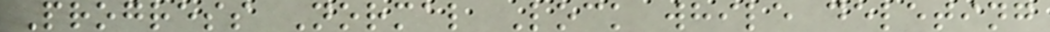Progress Normal Lock while deleting
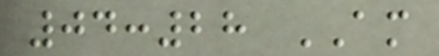04:28 AM
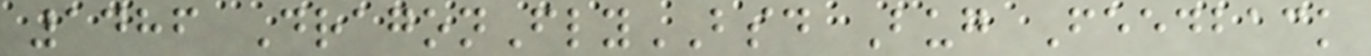1486 DragonFlyBSD Bug Feedback
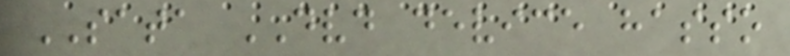SATA DVD device hasso
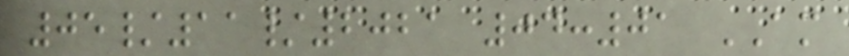05/11/2021 04:01 AM
